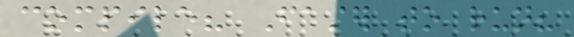compile? Faster to run?
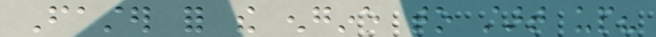Faster for the engine to start up?
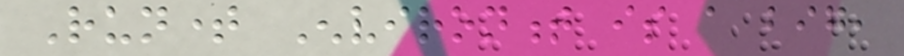Runtime Environment is a big,
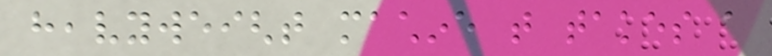heavyweight machine that takes a
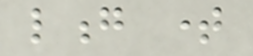long time
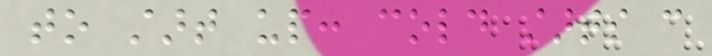to start up: cold starts can
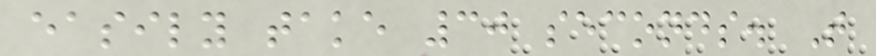easily take 30 seconds. That
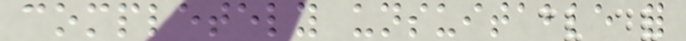completely unsuitable for
